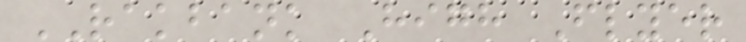RAKBANK High Flyer
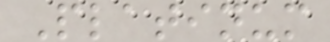Platinum
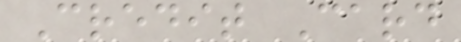Credit Card
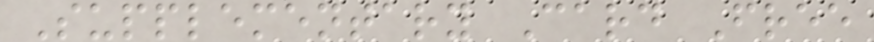Supplementary Card Free
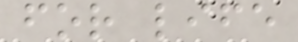for life
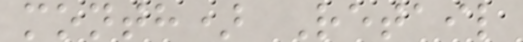month) Retail
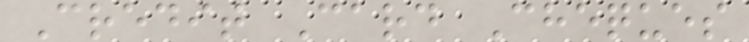Credit Card Cheques
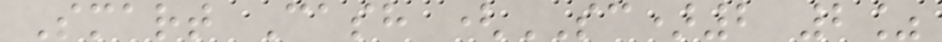Smart Cash (SC)2 2%
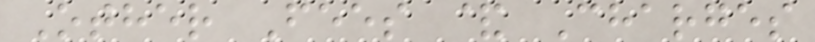Other Fees & Charges
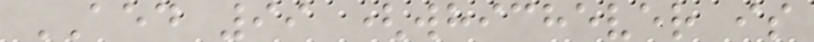AED 99 (whichever is
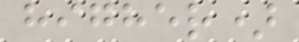higher)
